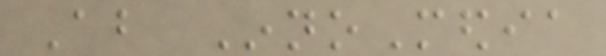About InnoMedia
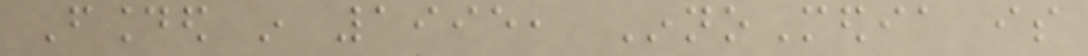Founded in 1995, InnoMedia is
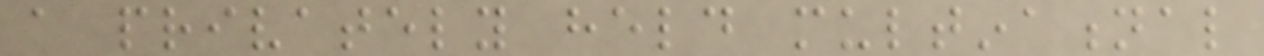a privately held multinational
